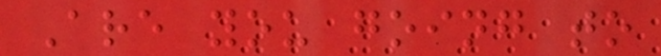Are you going to
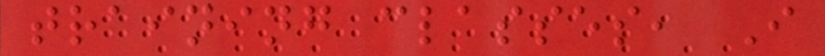training classes, I
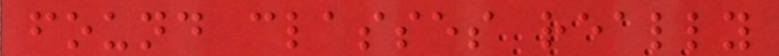found classes really
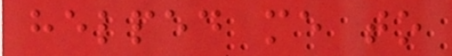helped me to
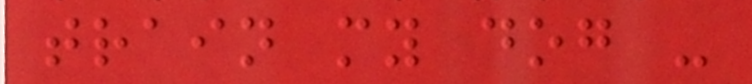train my dog -
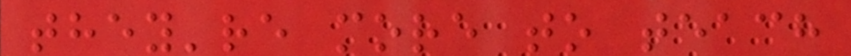they're more to teach
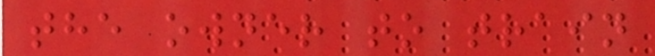the owner to train
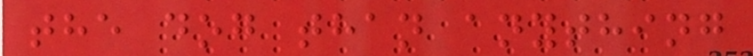the dog than anything
